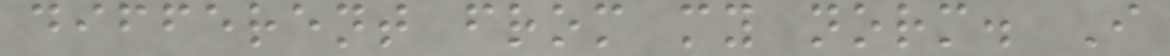different from my norm. I
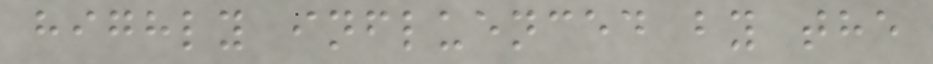highly influenced by the
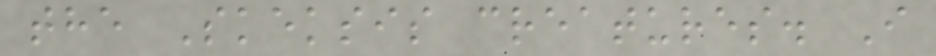the Skeksis creatures. I
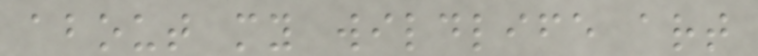about my wildlife art
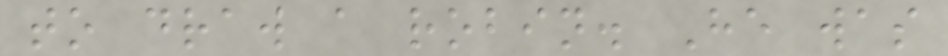to draw a robin. He was
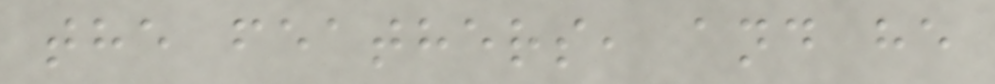the feathers, and he
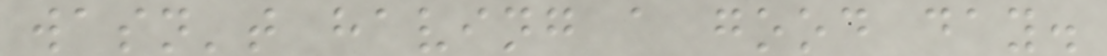wasn't having a good day.
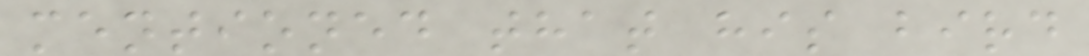mentioned that his bird
